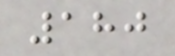180
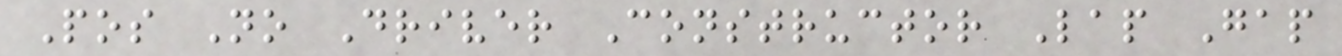Pos No Driver Constructor Lap Gap
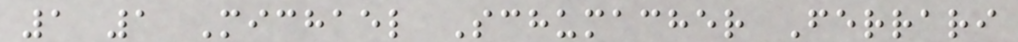1 1 Michael Schumacher Ferrari
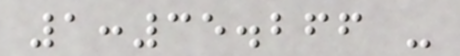1:35.266 -
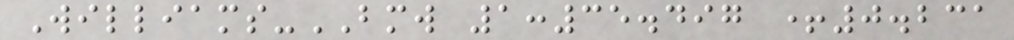Williams-BMW 1:35.497 +0.231
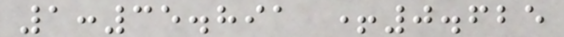1:35.891 +0.625
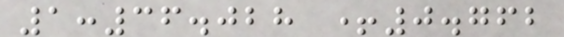1:36.028 +0.762
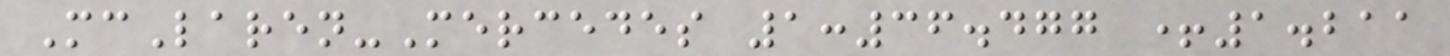McLaren-Mercedes 1:36.477 +1.211
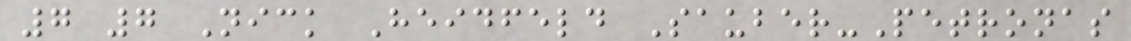7 7 Nick Heidfeld Sauber-Petronas
